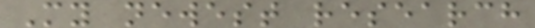My newest research
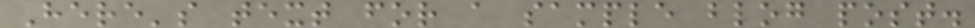Here's text for a sample blog post.
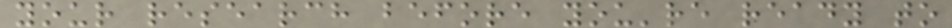your research before you're ready to
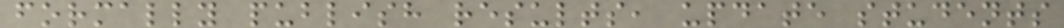formally publish results, update students
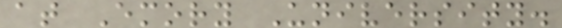at Emory University.
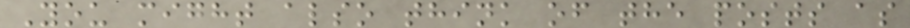You might also think of the posts as
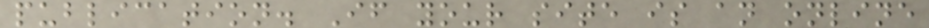publication. If your site is an online
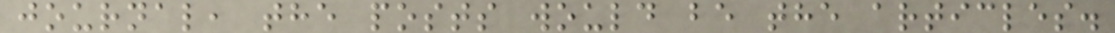journal, the posts would be the articles.
